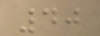40
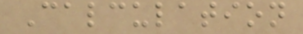Calculation
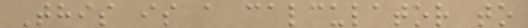This is a calculator to
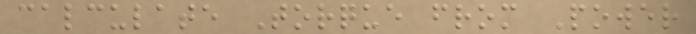calculate Torque from Power
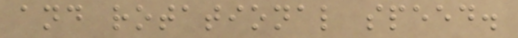and rotational speed.
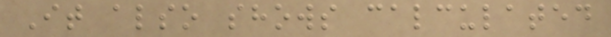It also shows calculated
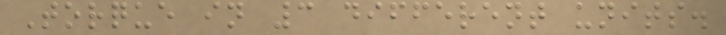Torque in 3 different units.
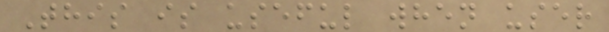This is useful when user
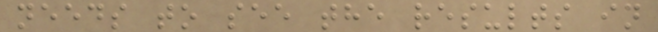needs to see the results in
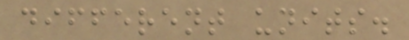different units.
